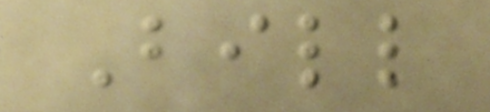Bill
